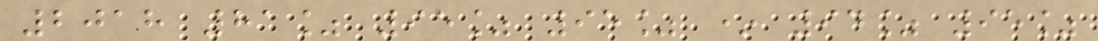2018 81% 95% 95% * 94% 95%
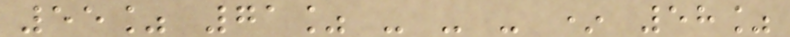55% 71% - - - * 58%
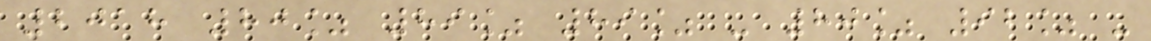2018 80% 89% 89% - 80% 92% -
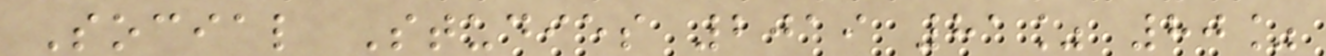Social Studies 2019 81% 80%
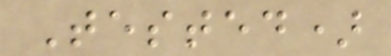Tested)
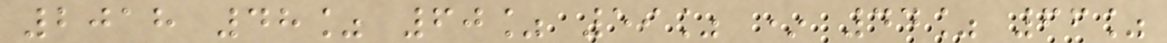2018 48% 60% 59% * 44% 66%
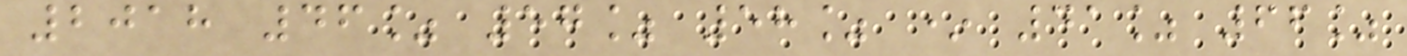2018 46% 57% 58% * 41% 66%
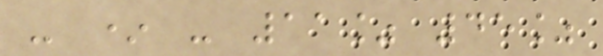- * - 11% 45%
